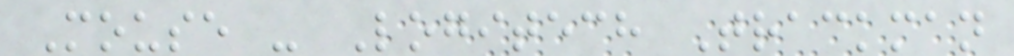Mouse - Logitech Trackman
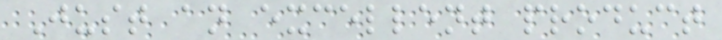Just an excellent product
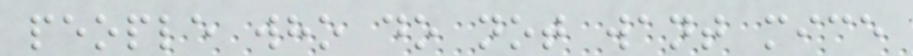people who do not want mice
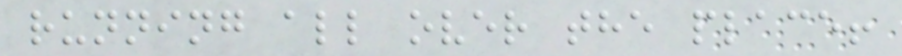running all over the place!
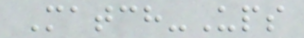Match-Ups
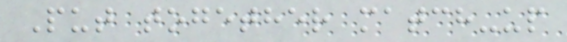Put together match-up
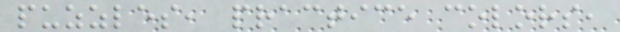puzzles, practice colors,
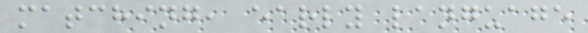matching, early language
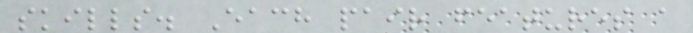skills. Each pair features a
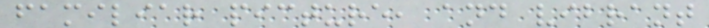familiar picture, and vibrant
